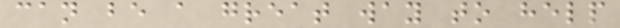can be a great way to help
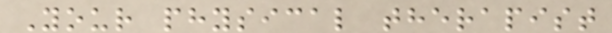Your physical therapist
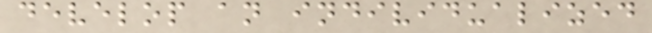develop an individualized
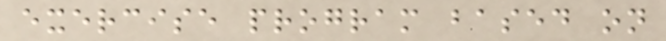exercise program based on
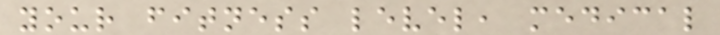your fitness level, medical
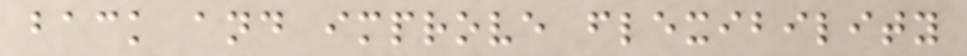back and improve flexibility
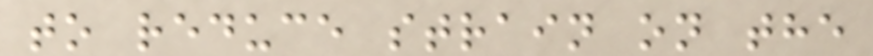to reduce strain on the
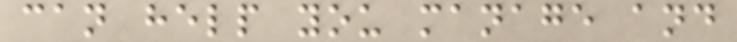can help you manage and
